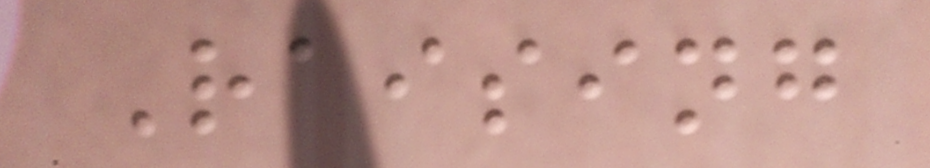Raising
